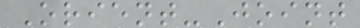Orient-Joint
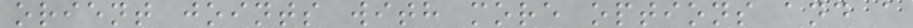orient joints with more options and a
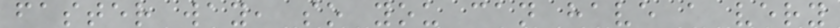faster way, so you can have a very
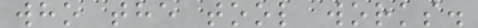who the tool works.
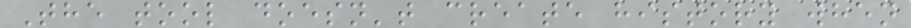The tool doesn't create history when
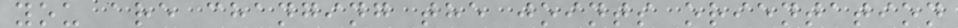you are changing the joints orientation
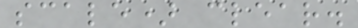scale) clear.
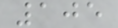105
